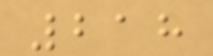218
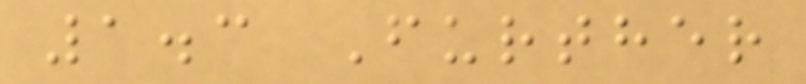1.3 Further
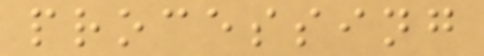processing
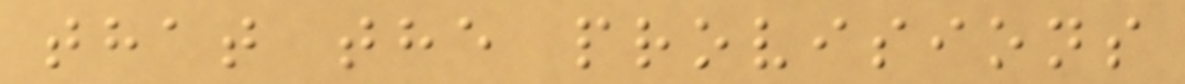that the provisions
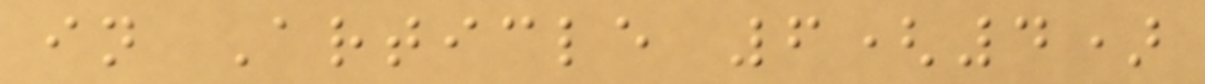in Article 6(4)
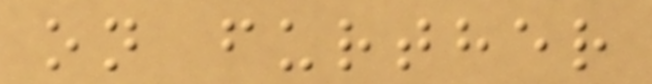on further
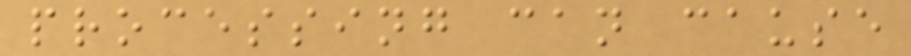processing can cause
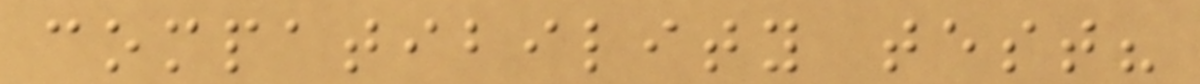compatibility test?
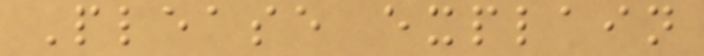Please explain
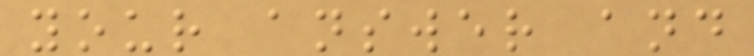your answer and
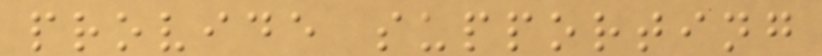provide supporting
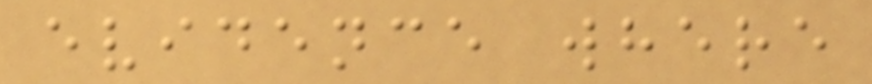evidence where
